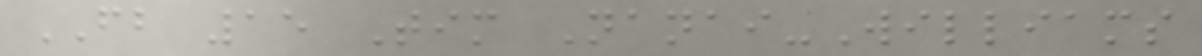FB 15 Tim Nanai-Williams
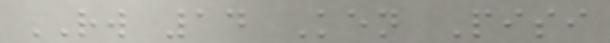RW 14 Ken Pisi
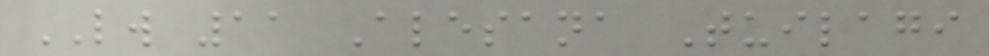LW 11 Alesana Tuilagi
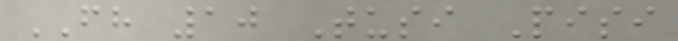FH 10 Tusi Pisi
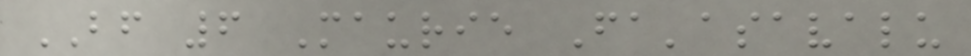BF 6 Maurie Fa'asavalu
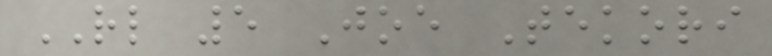RL 5 Joe Tekori
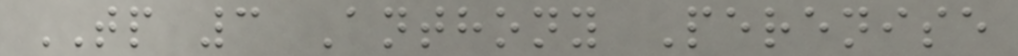TP 3 Anthony Perenise
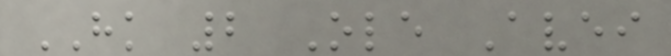HK 2 Ole Avei
